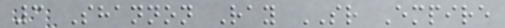3 Shannon Ray SR Empire
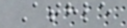Athle
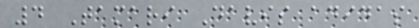4 Tamari Davis adidas
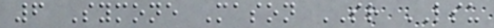6 Symone Mason SR LSU
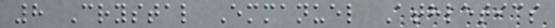8 Crystal Emmanuel Athletics
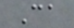Ca
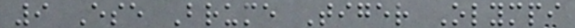9 Ese Brume Tiger Olympi
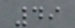49
